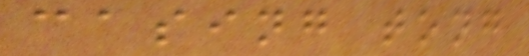casing tong
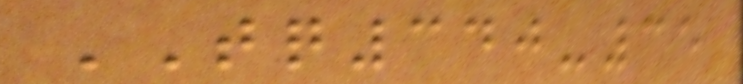TQ340-35
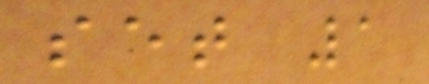set 1
